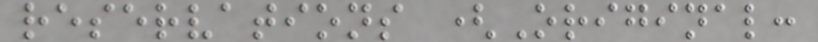reservations (Original:
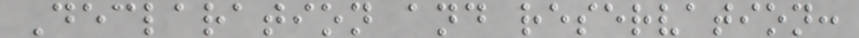Declaration and reservation:
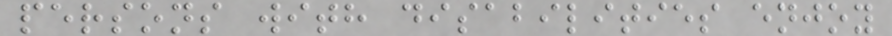persons with disabilities enjoy
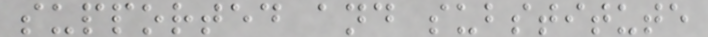supported and substitute
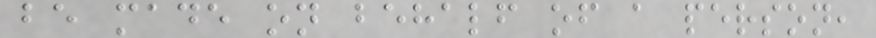be made on behalf of a person,
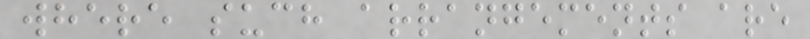where such arrangements are
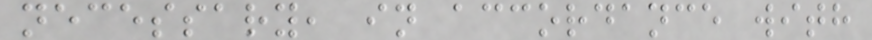necessary, in accordance with
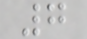7
